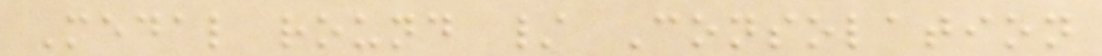Medal round / Consolation
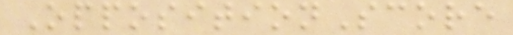OppositionScore
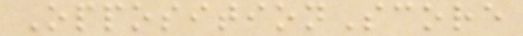OppositionScore
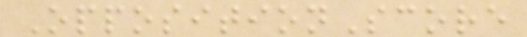OppositionScore
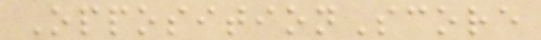OppositionScore
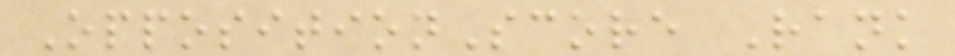OppositionScore Rank
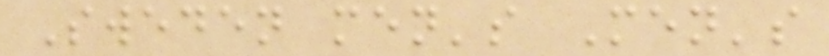Sweden men's Men's
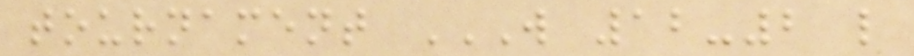tournament W 12-2 L
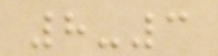8-3
